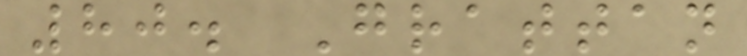80. Grattan
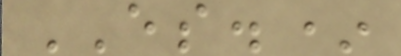ES.*
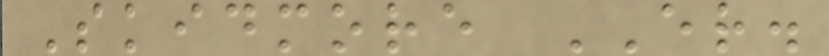Skidmore ER.
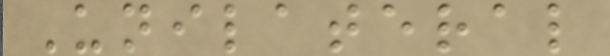Unilateral
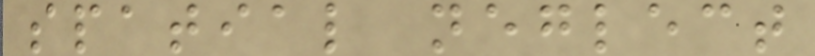spatial neglect
